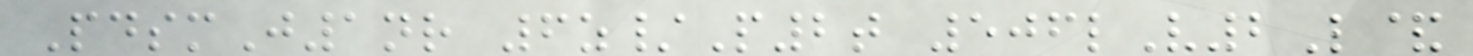PdsmJ1nr 6z/P2t 506lV2L&
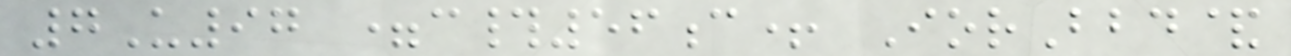7U97 =c#56c+ IorBbd&
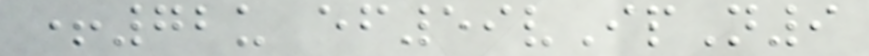+72u ef59vIpN9
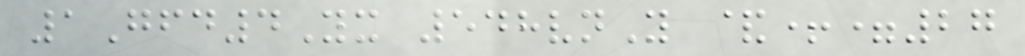1Gfd4Yx 548vnY &+=27
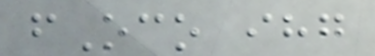fOco ihg
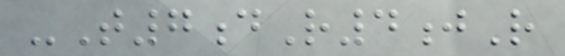-T7dR4jR
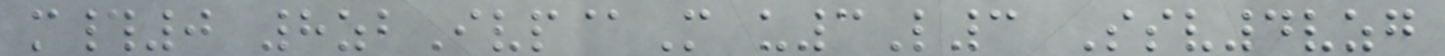m#0 8zbIvp@M u3L3 Ssv4vzg
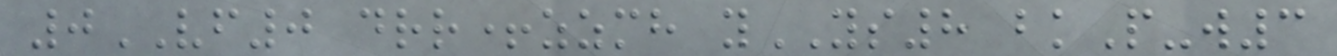0VF0 drr+zzmh yYS8 bkP-w3
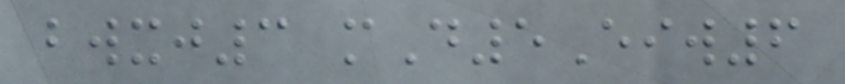bwxj3 mD5Eiw6
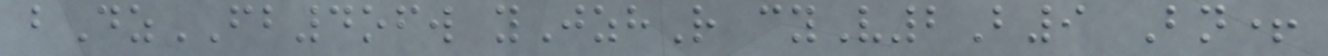bDzFB4ofw yJzhR cyV2B9 Bn+
